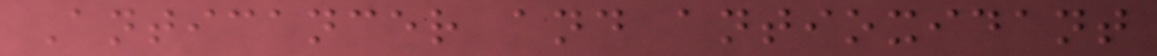Anticancer and antioxidant
